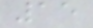15
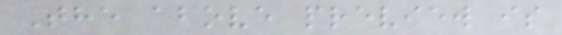The above preview is
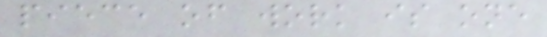piece of work is one
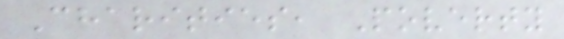Charities, Poverty
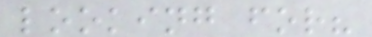looking for?
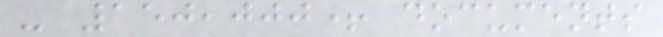- 150,000+ documents
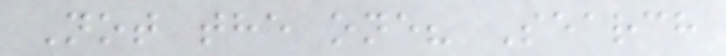Not the one? Search
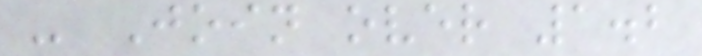- Join over 1.2
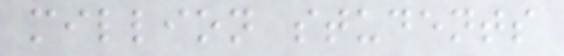million students
